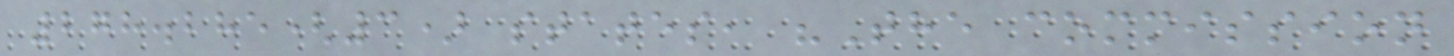278.285(3) states, "The commission
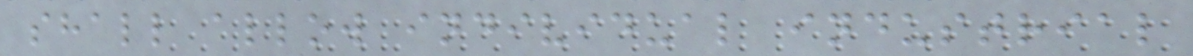shall allow individual industrial
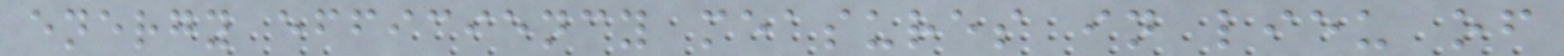energy efficiency measures in lieu of
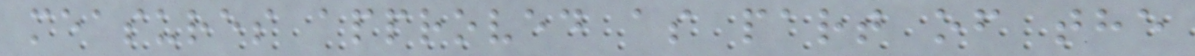measures approved as part of the
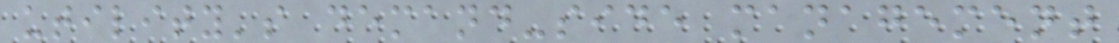utility's demand-side management
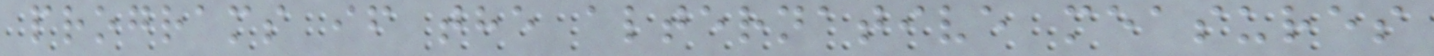programs if the alternative measures
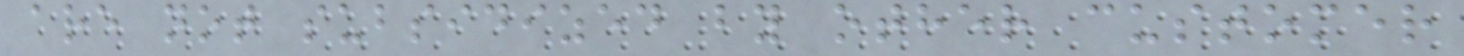are not subsidized by other customer
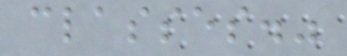classes."
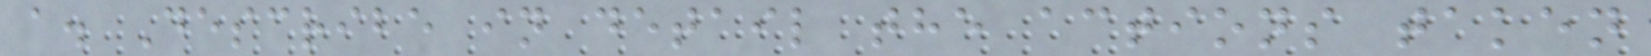a. Describe in detail the actions taken
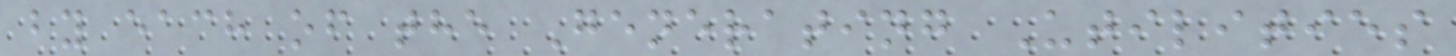by each of the Generating Utilities
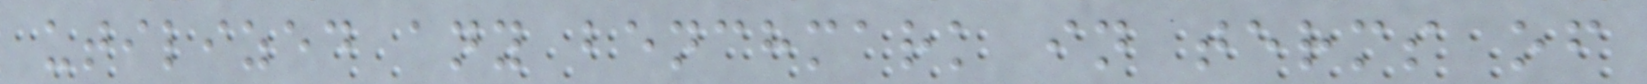utilized any benchmark in terms of
